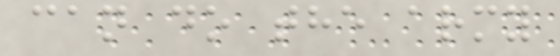can do the army
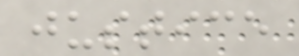justice
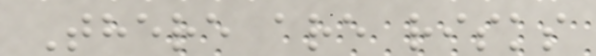There are risks
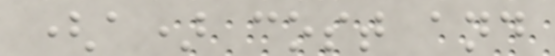(a) cost and
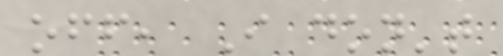off, I don't
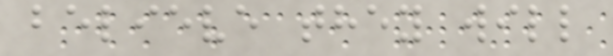believe they will
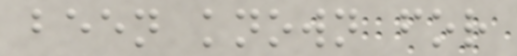been known for
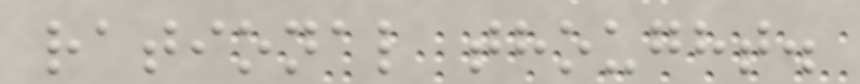rational thought.
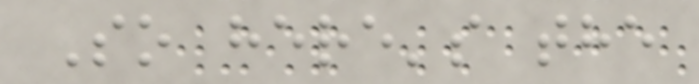So here's the
